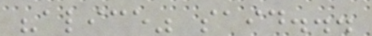"alice" said...
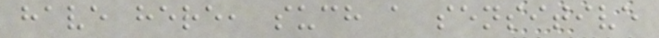have here, such a sensitive
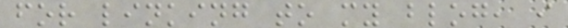for linking to my blog, i
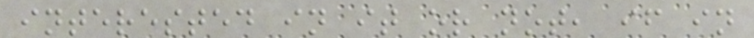interested in it or not, if in
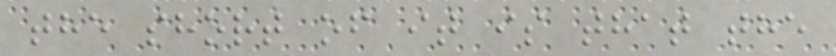the short of it is that the
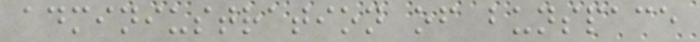adminiustration of bunspace
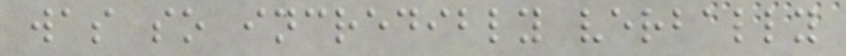was so incredibly verbally
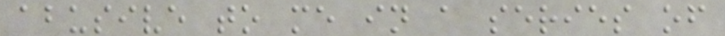abusive to me in a series of
